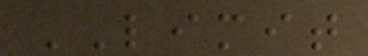LIMIT
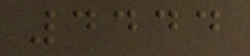4444
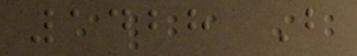1428 B
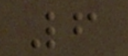6
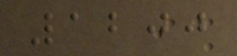1200
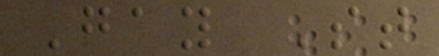Gay St
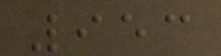953
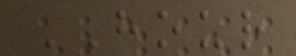HOUR
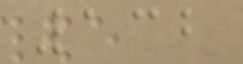132
